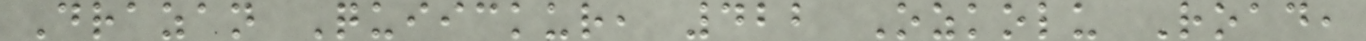Drazan Quiickur, 422 Ozkolu Road,
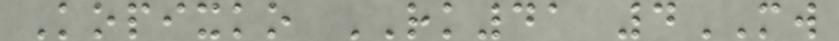Kopixko RK41 4MW
